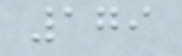179
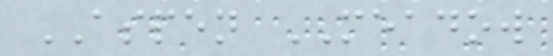ASPEN MEADOW
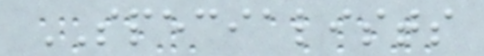SPECIALISTS
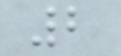2
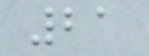21
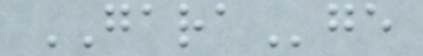GARAge
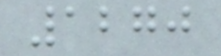1270
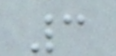3
